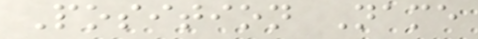Position Name
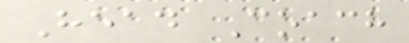Head Coach
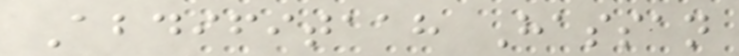Abdifitaah Hassan
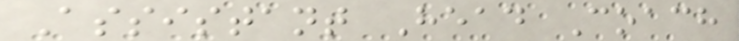Assistant Head Coach
